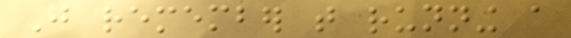Just remember that running a
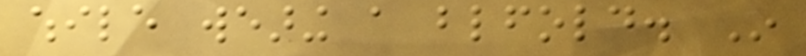while wearing a blindfold. In
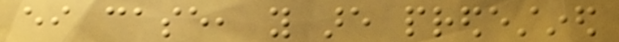either case, you are predestined
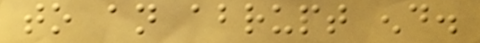to an abrupt end.
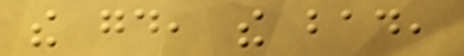the good, the bad,
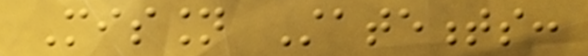Mission Statements:
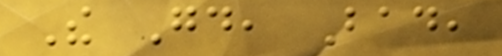The Good, Bad,
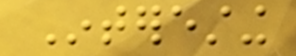Interesting
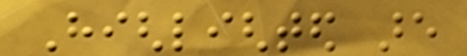Highlighted are
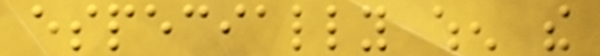especially when the
